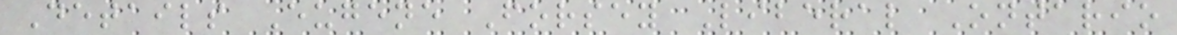Details Eugene Forsey Liberal Ontario
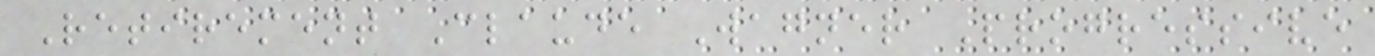Retirement Claude Wagner Progressive
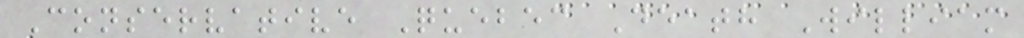Conservative Quebec Death William
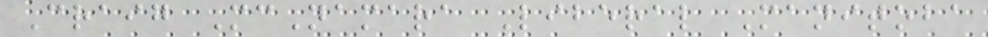Craig McNamara Liberal Manitoba
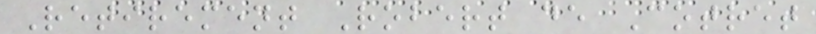Retirement Robert de Cotret
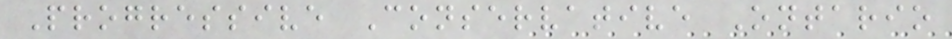Progressive Conservative Ontario
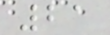21
